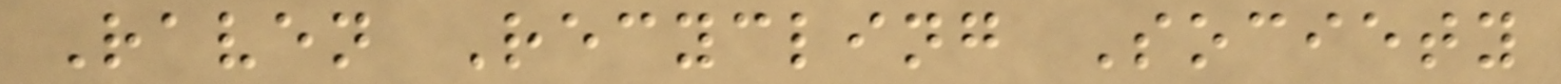Raven Recycling Society
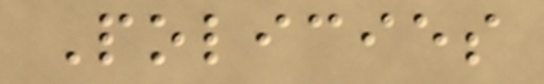Policies
